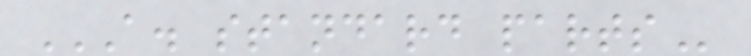A. STANDARD PARTS
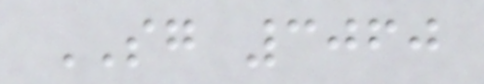SG 3060
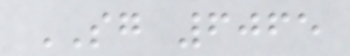SG 6065
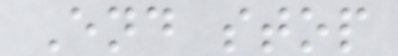End stop
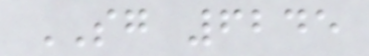SG 6245
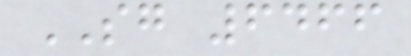SG 6466
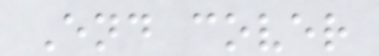End cover
